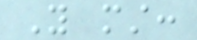You must:
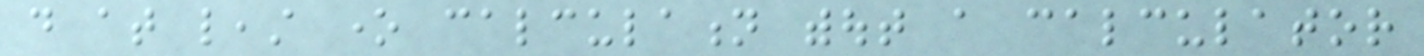do at least one calculation without a calculator
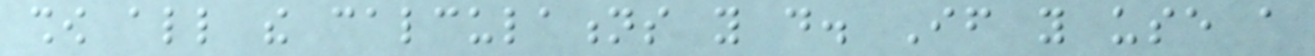show all the calculations you do. If you use a
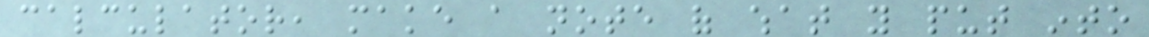calculator, make a note of what you put into
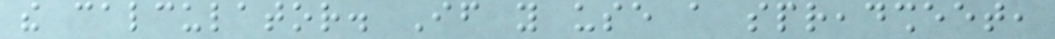the calculator. If you use a spreadsheet,
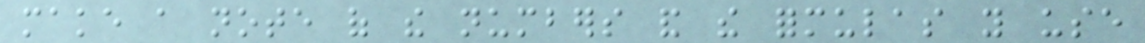make a note of the numbers and the formulas you use
